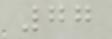77
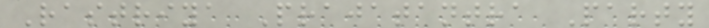Rastriya Prajatantra Party
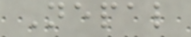Nepal
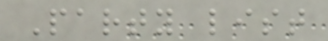Party list
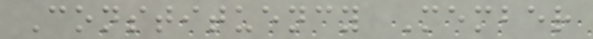Constituency Member
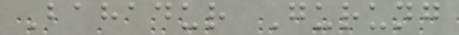Bahadur Gurung
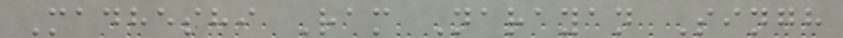Madheshi Ram Narayan Singh
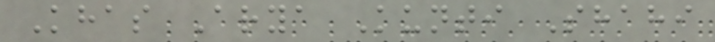Khas Arya Kunti Shahi
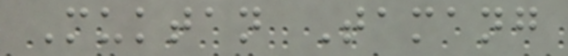Muktan Tamang
